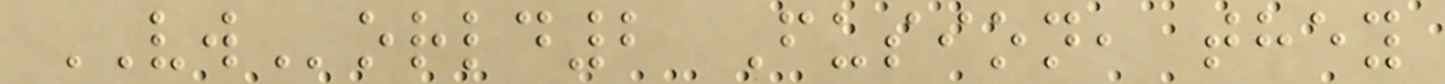VWorld2 Fusion, they
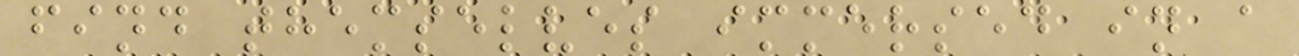find themselves immersed in a
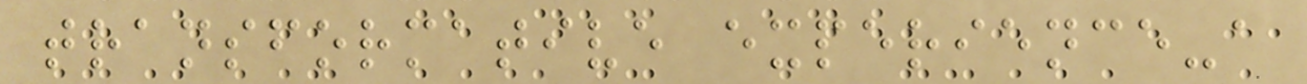transformative experience-a
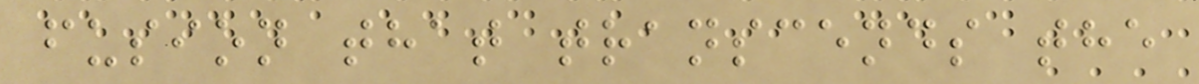fusion that transcends the
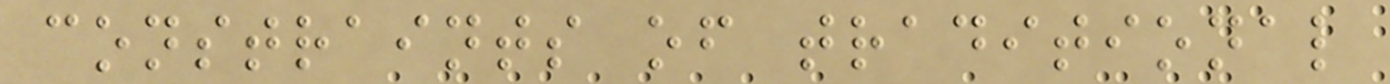constraints of traditional
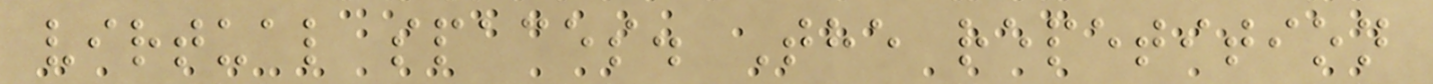virtual spaces. The repetition
